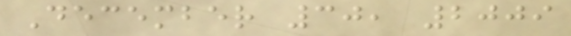December 30, 2009
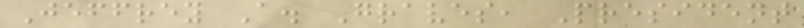Jeffrey A. Graves, President
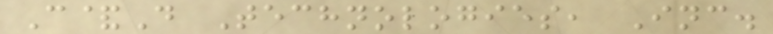C&D Technologies, Inc.
